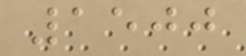1500
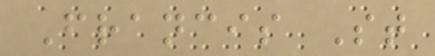Francis St
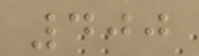400
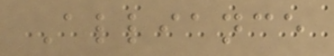Alliance
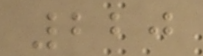220
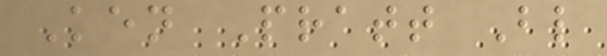Ken Pratt Bl
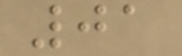01
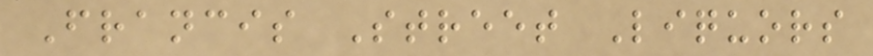Francis Street Liquors
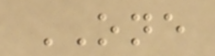ONE
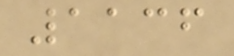1136
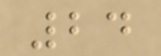24
